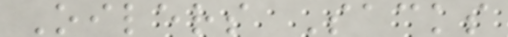Oilers Sacks
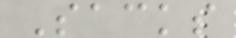Sacks
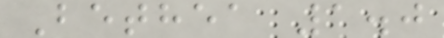Bethea 1.0
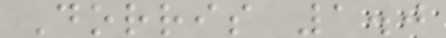Dorris 1.0
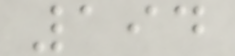194
